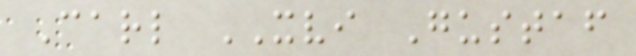Carl XVI Gustaf
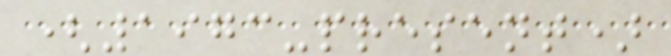(1973-present)
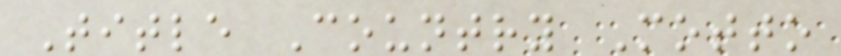Title Country Motto
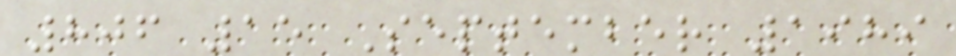806 15 September 1989
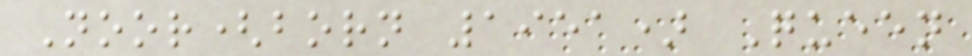Noor(born 1951) Queen
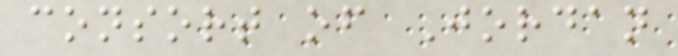consort of Jordan
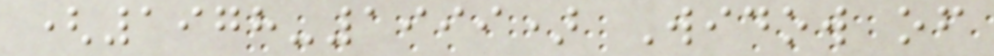(1978-1999) Widow of
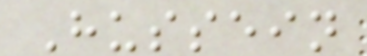Hussein
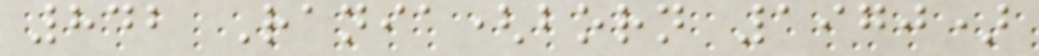842 Rania(born 1970)
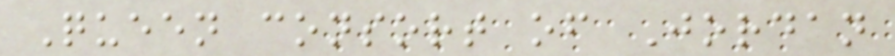Queen consort of Jordan
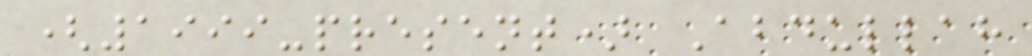(1999-present) Abdullah
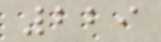229
